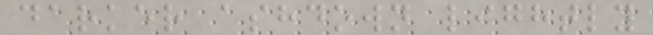darker ashdown lightly
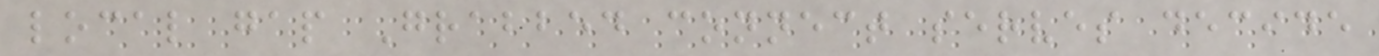local gap Grabbed connect serves decide
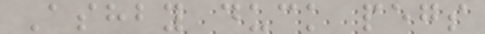Ashby duck pegs
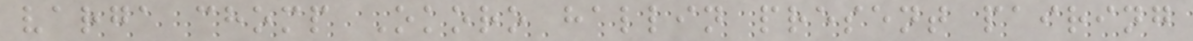varga chomp Okoro hallin present pairing
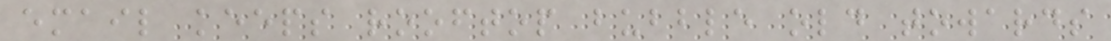email keeps rooftop bubble old towards
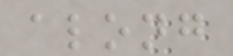along
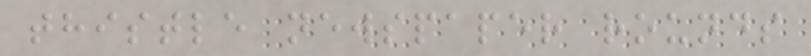thistle newspaper rounds
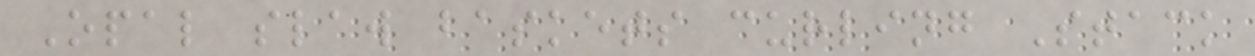Opal slaw baskets curling Stack
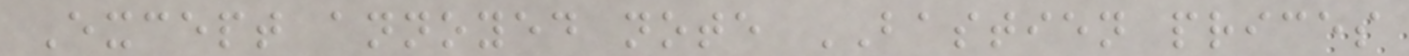Except annoyed note BASTIEN prices
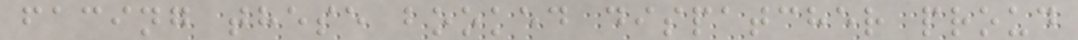facing these booked dispatcher proud
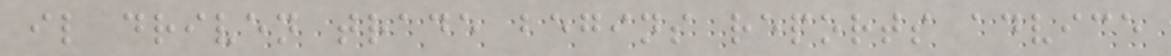il driven trade begins reports advice
